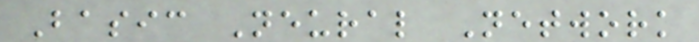Basic Neural Network
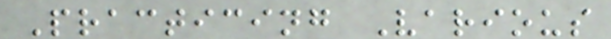Practicing Various
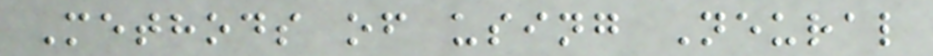Methods of using Neural
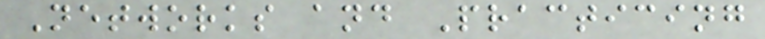Networks and Practicing
